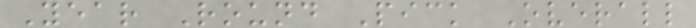Year Round Pick Overall
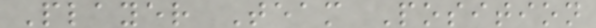Player Team Position
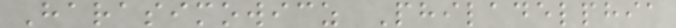Harasimowicz Philadelphia
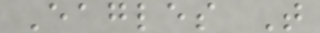Eagles T
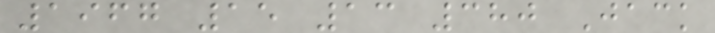1967 15 13 380 Jack
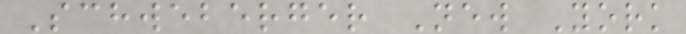Schweberger New York
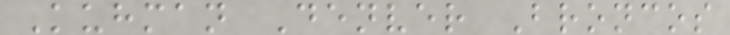Kuhman Denver Broncos
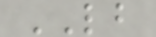LB
